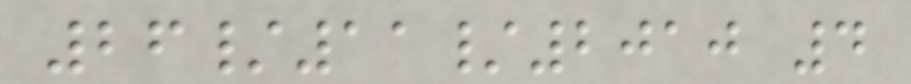26/11/2010 4
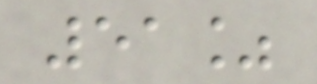51%
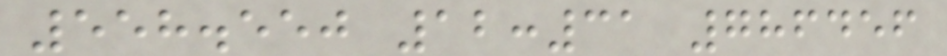558.550 12:31 786456
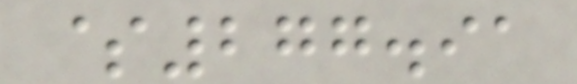$277.91
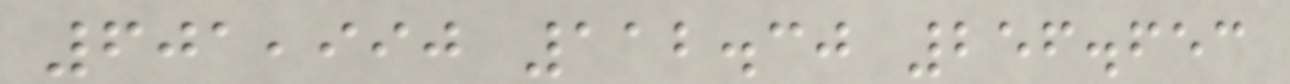601,990 112.30 256.653
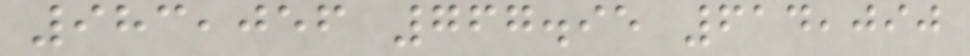983,056 767.95 614,090
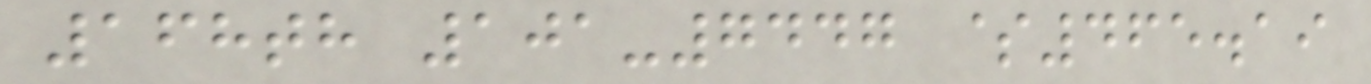168th 101-7447 $465.19
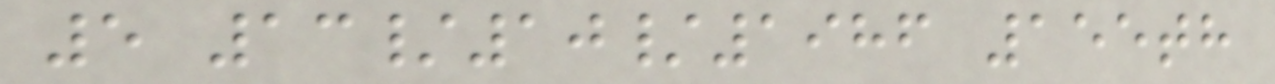5 13/10/1986 155th
